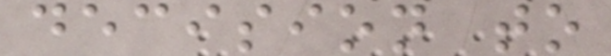decision to
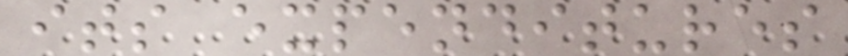its expenditures
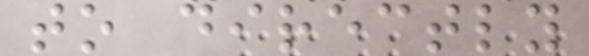to directly
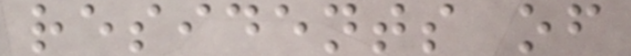residents of
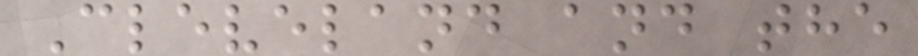Cleveland and the
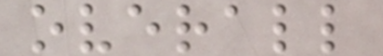overall
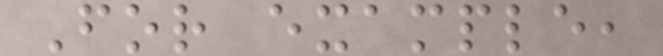For example,
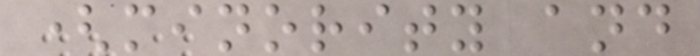(minority and
